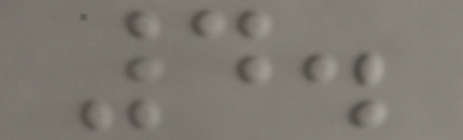4.
